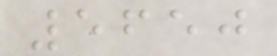5650
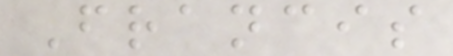Francis
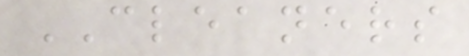CLEANERS
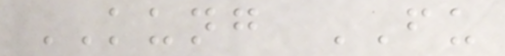KUNG FU
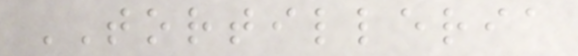TORTILLERIA
